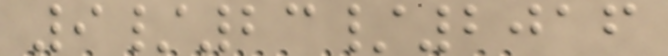9/23/2016
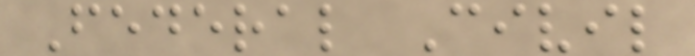Federal Civil
